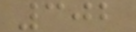302
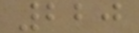220
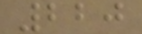220
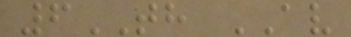6TH AV
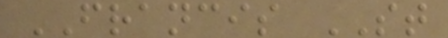FRANCIS ST
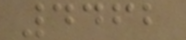4462
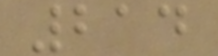214
